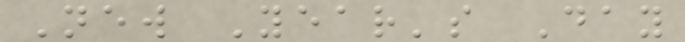New Year's Day
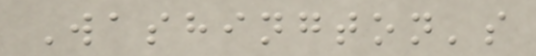Washington's
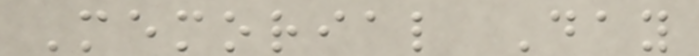Memorial Day
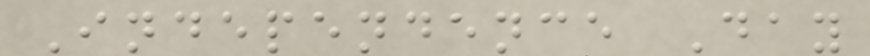Independence Day
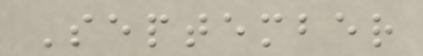September
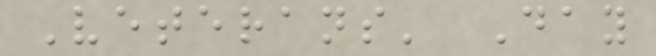Veterans' Day
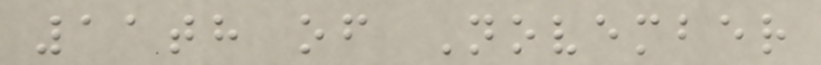11th of November
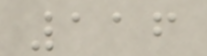116
